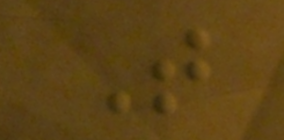T
